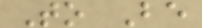To Be
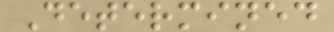Determined
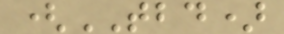(TBD)
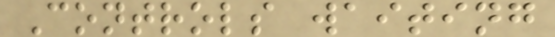Controls waiting
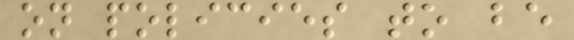on policies to be
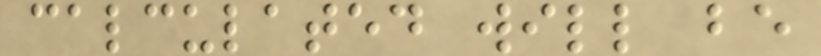calculated will be
